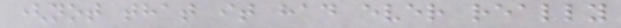(not that it had ever really
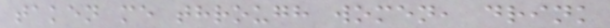taken me through women, drink
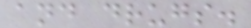and drugs.
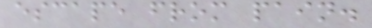escape from pain.
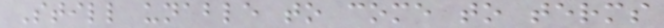Still unable to come to terms
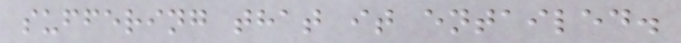suffering that it entailed.
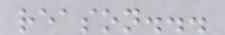reason...
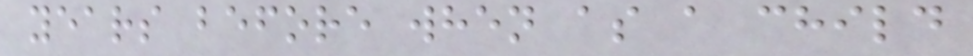years before when as a child
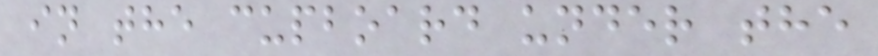in the cupboard under the
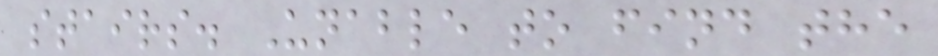stairs. Unable to find the
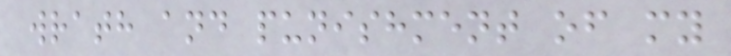wrath and punishment of my
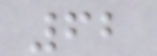62
